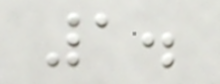1.
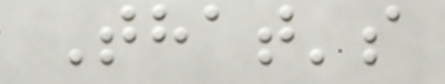That's
